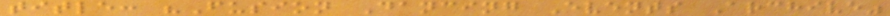title: "Fusion Dancing Events Archive"
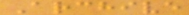Archive
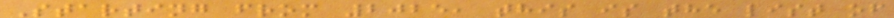Starting from 2025, this is the list of
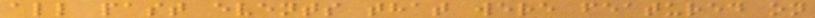all past events that were featured on
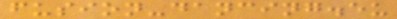fusion-dancing.eu
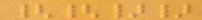{{}}
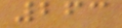263
